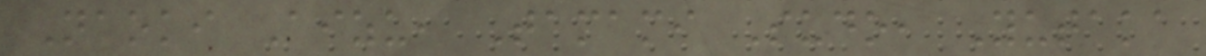Naoki Aizu, Tamami Sudo, Yutaka
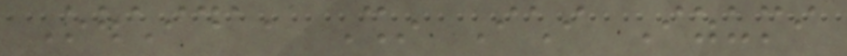Oouchida, Shin Ichi Izumi
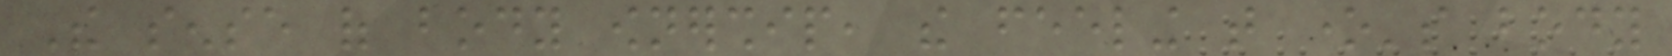The sense of body ownership, the feeling that one's body
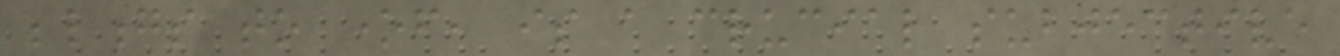belongs to oneself, is a crucial subjective
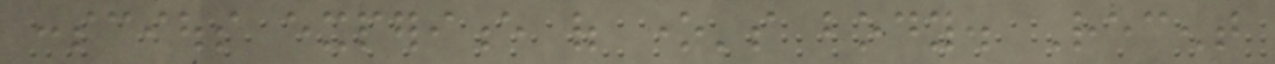conscious experience of one's body. Recent
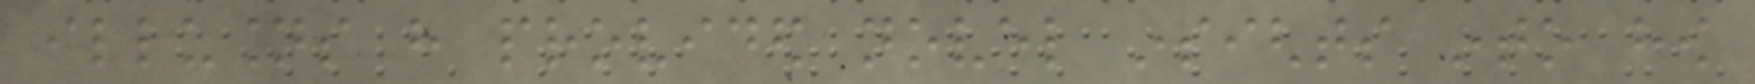illusions have provided novel insights into how
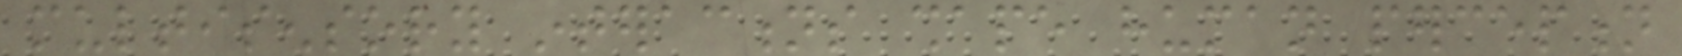multisensory interactions shape human perception
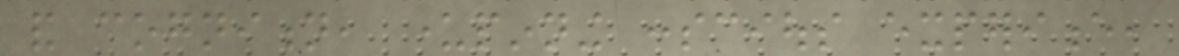and cognition, underpinning conscious experience,
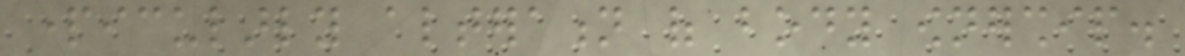particularly alteration of body ownership.
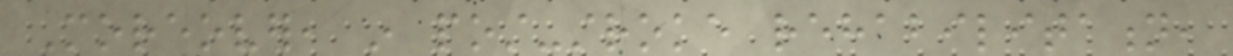Moreover, in post-stroke rehabilitation,
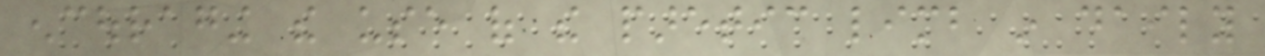encouraging the use of the paretic limb in daily
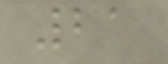21
